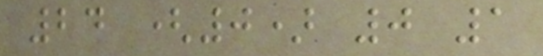24 (0) 0 1
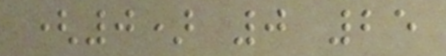(0) 0 25
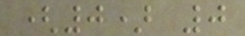(0) 0
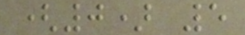(0) 5
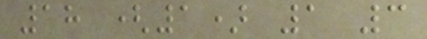18 (1) 1 3
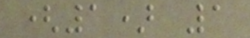(1) 1
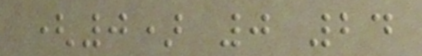(0) 0 24
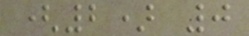(2) 0
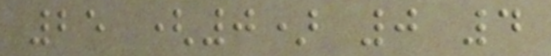25 (0) 0 4
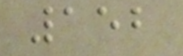152
